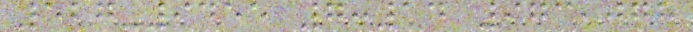527-9455 7:14 973,078
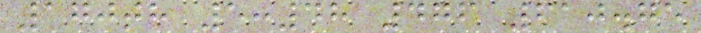170th 5:48 476 610.75
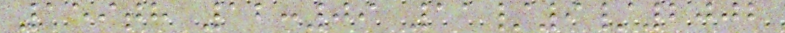159th 12:09 11/9/2002
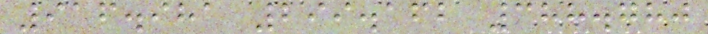916.981 299.162 388.780
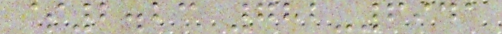$2.23 782-6941
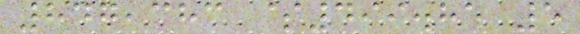847,383 $499.85 5
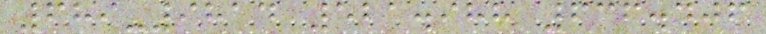689-9814 521.988 636.406
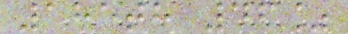185th 46%
